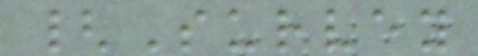{Survey
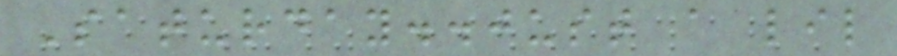Saturday..just a lil
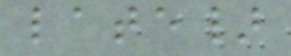late}
